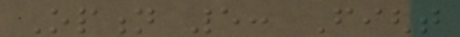Option 5: Fight
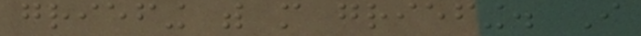griefing with more griefing. I
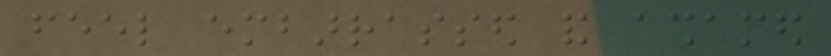feel embarrassed and ashamed
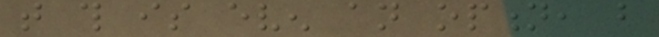that this is even an option, but
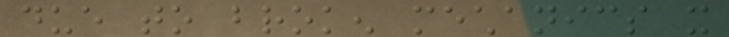due to broken mechanics it
